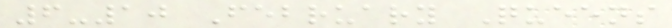6-10 February Queens
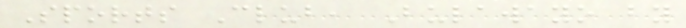Sports Club, Bulawayo by
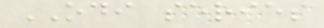ODI series
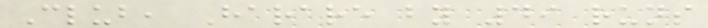Club, Harare by 49 runs
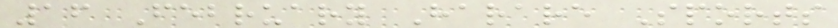16 February Harare Sports
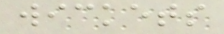wickets
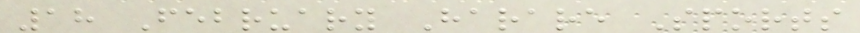18 February Harare Sports
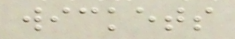wickets
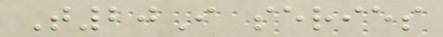T20I series
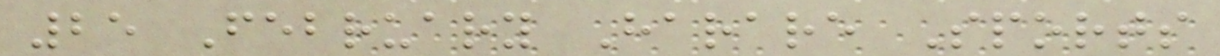25 February Harare Sports
